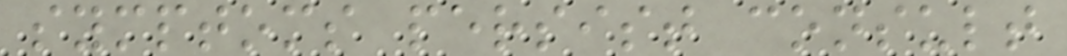symptoms persist consult
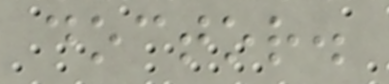doctor.
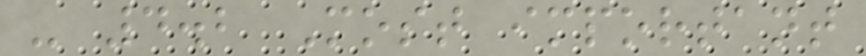- 4.2 Most important
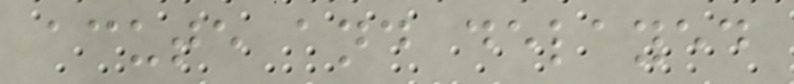acute and delayed
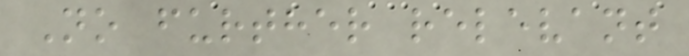No further relevant
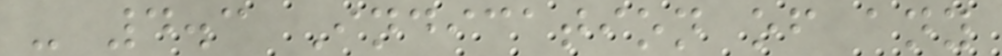- 4.3 Indication of any
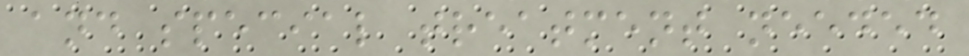and special treatment needed
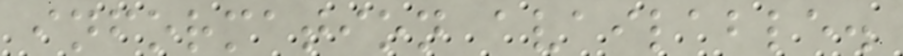information available.
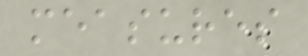measures
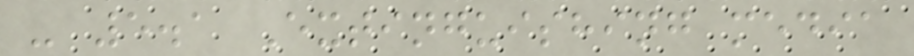- 5.1 Extinguishing media
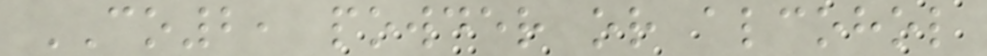CO2, powder or alcohol
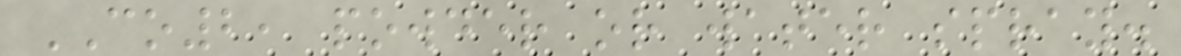CO2, powder or water spray.
